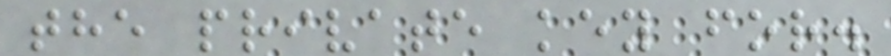the private key for.
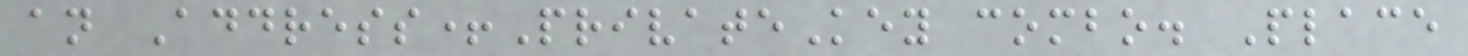an Address+PrivateKey combo. Place
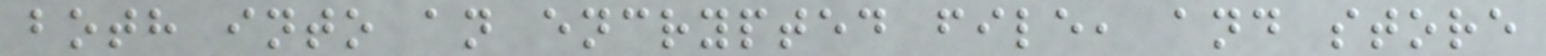both into an encrypted file, and store
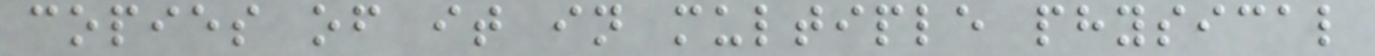copies of it in multiple physical
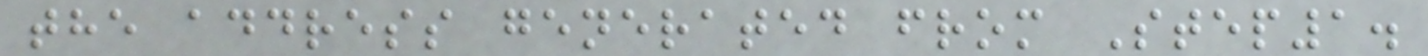the address generated from Step1.
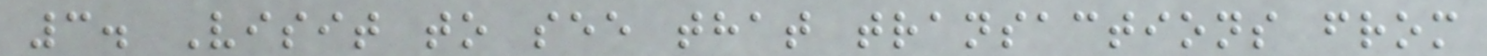3. Visit to see that transactions from
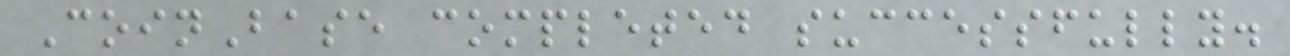CoinBase completed successfully.
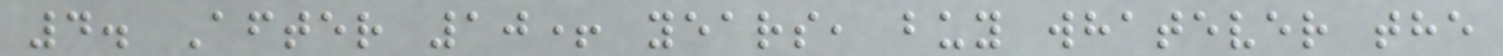4. After 10+ years, buy whatever the
